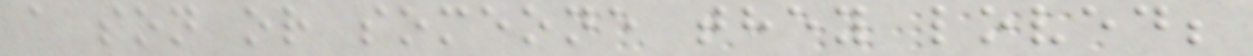a son or someone they loved;
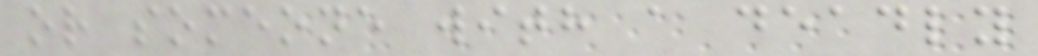or someone with a deadly
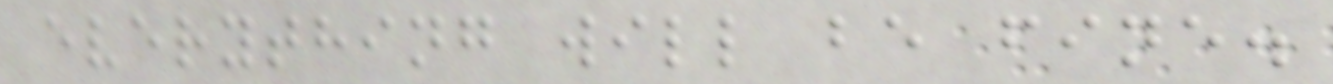everything will be fine.
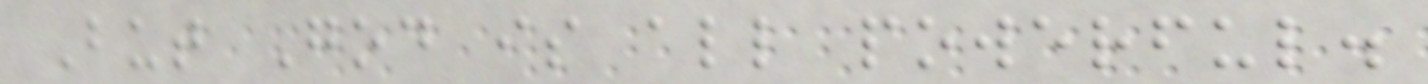But God is all powerful.
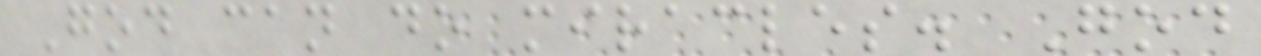God can do miracles. God
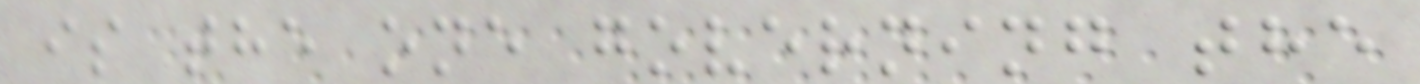is the one governing the
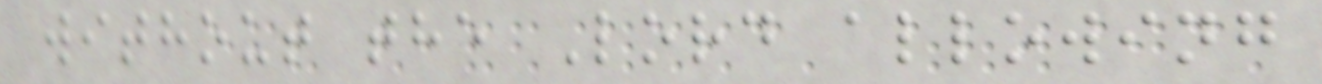without the Lord allowing
